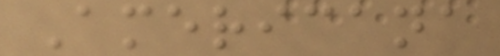Americana
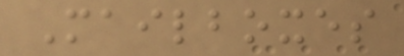Mailboxes
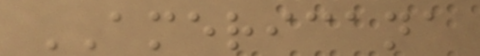AMERICANA
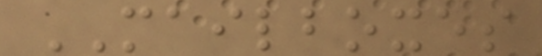MAILBOXES
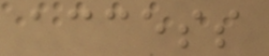access
